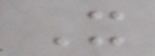It
